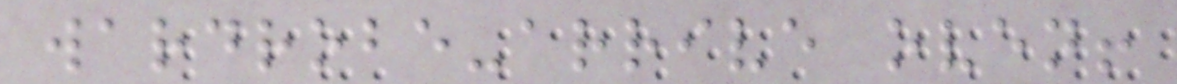wardrobe-arrive oven!
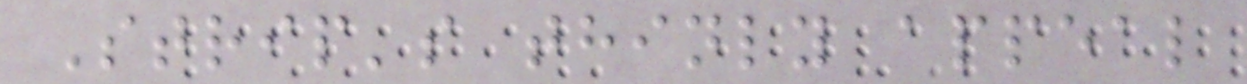Strip's thinly appeal
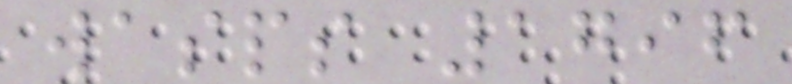wasps 1796
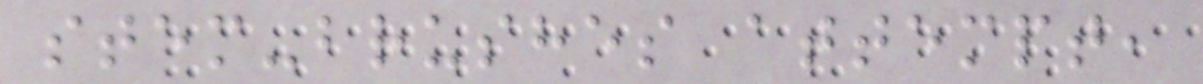stem-brushes attempt,
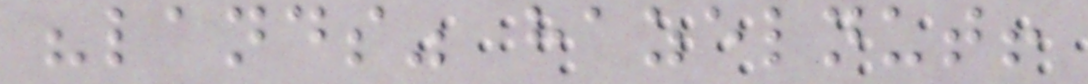"lands" hazelnut!
